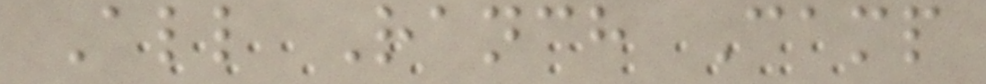All Ranch Camp
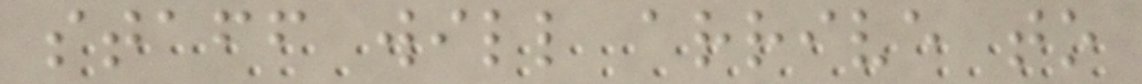staff will arrive to
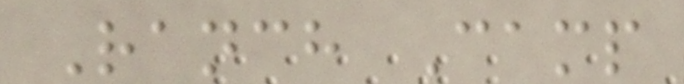Ranch Camp
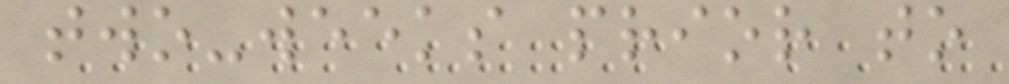two-weeks prior to
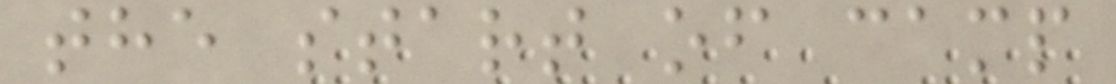the start of camp
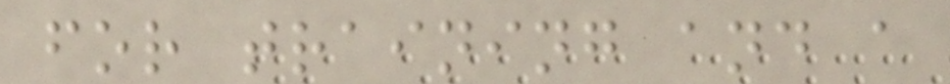for training and a
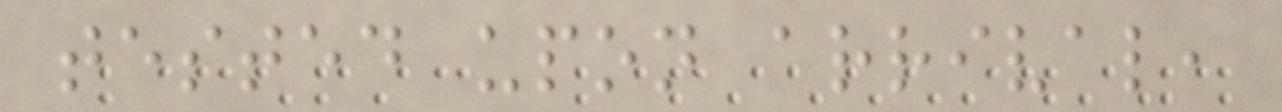tested upon arrival,
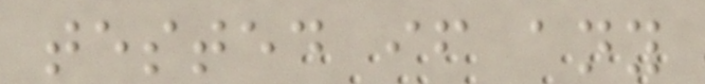tested if any
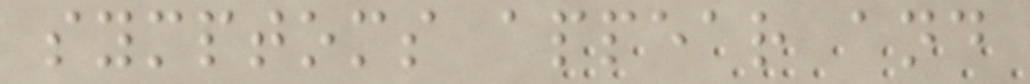symptoms appear and
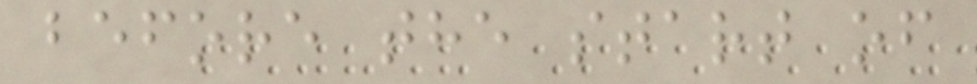before the start of
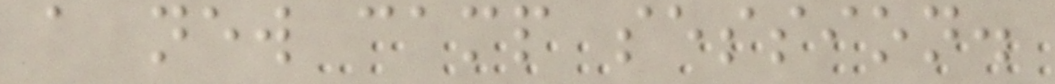a new camp session.
